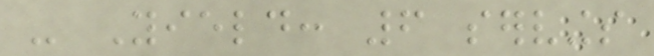- Yield: 6 servings
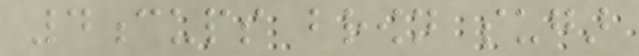4cups brown sugar
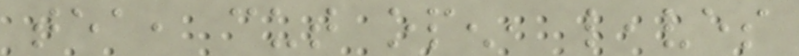tea, cut open, leaves
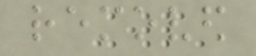removed
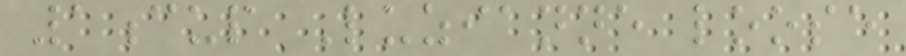1cup Luzianne loose
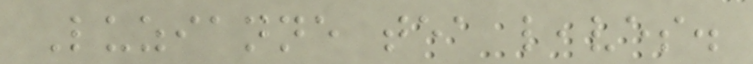Luzianne tea leaves.
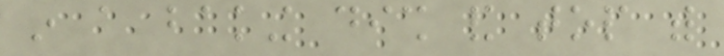in a baking dish and top with
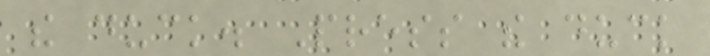the duck. Press the duck
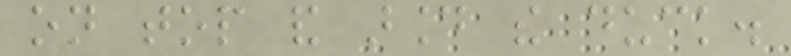on top and around the duck.
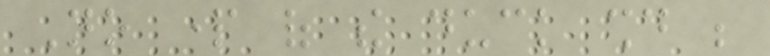No part of the duck should be
